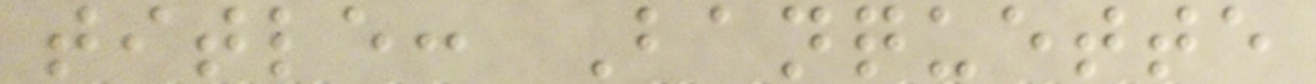title: Banquette
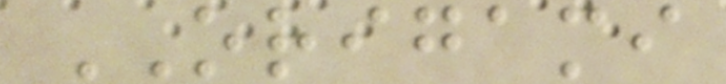ORIGAMI
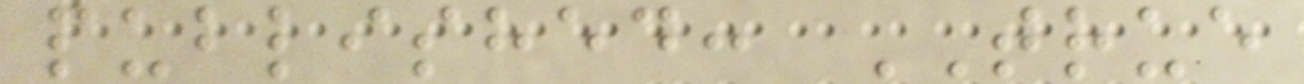published: TRUE
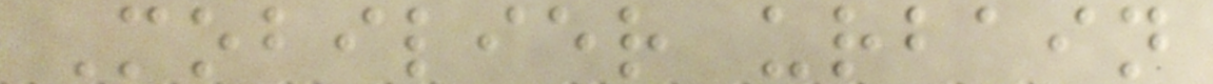Mobilier urbain
